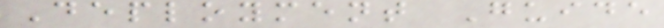Deployment Guide
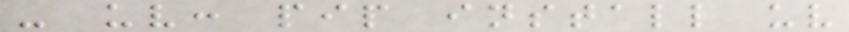- uv: pip install uv
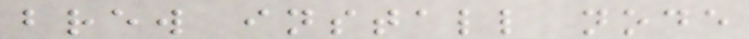brew install node
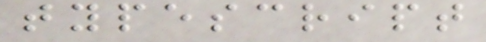typescript
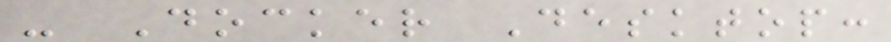- Docker Desktop:
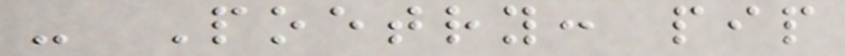- Poetry: pip
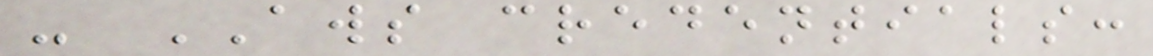- AWS credentials:
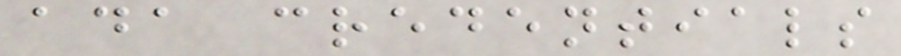ada credentials
